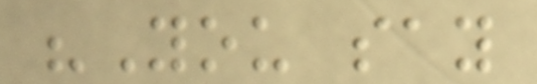"You say
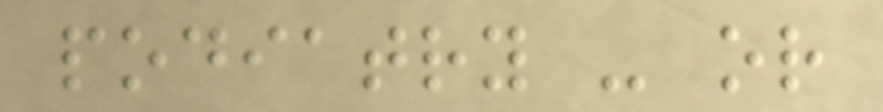podiatry - or
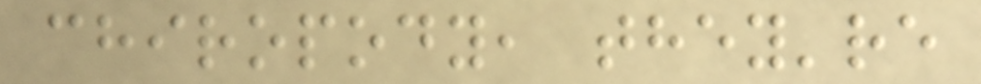chiropody, they're
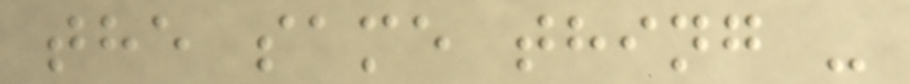the same thing -
